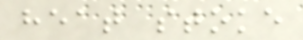heat stoke
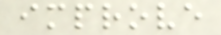improve
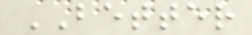BETTER
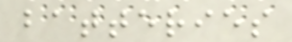batteries
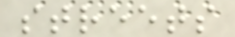streets
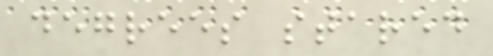degrees stared
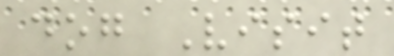dog Visit
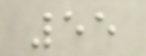55
